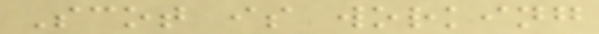Scot is working
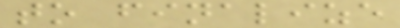to finalize
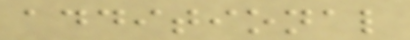additional
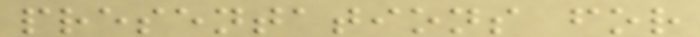presentations for
